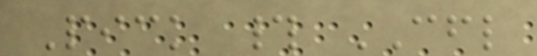Pick # CFL
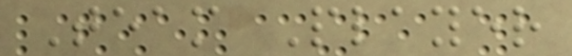Team Player
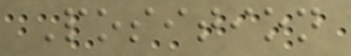Position
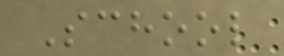School
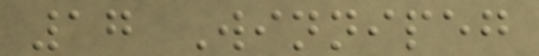17 Winnipeg
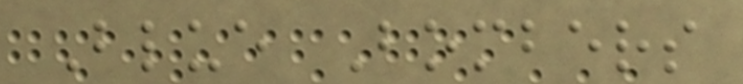Blue Bombers
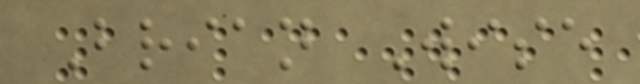Brian Wise
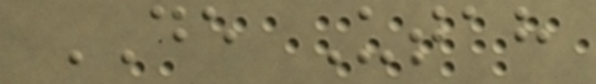DE Utah
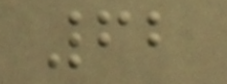62
